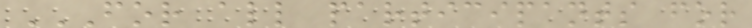FOR ALL PARTICIPANTS FOR
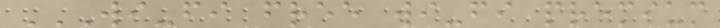WI-FI FREE WI-FI PREMIUM
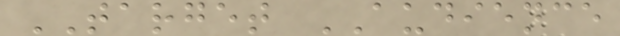TARGET AUDIENCE
